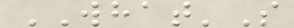WHAT'S
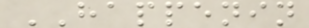HAPPENIN
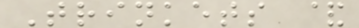Trinkets &
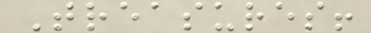Treasures!
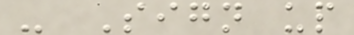- Sign up
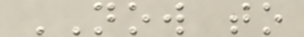NOW to
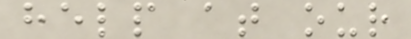help at our
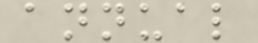annual
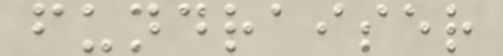fundraiser
